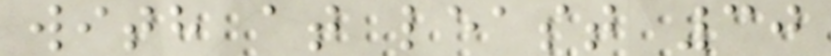with at least 30
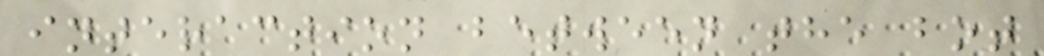interaction between the bot
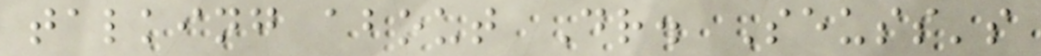talking about Dr. Seuss's
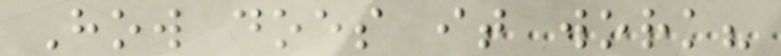How does it work?
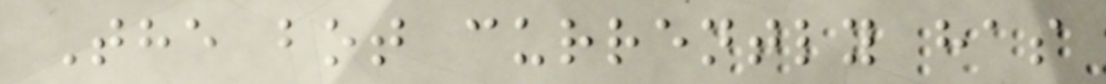The bot currently has
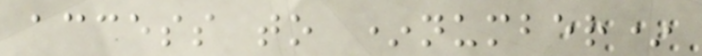access to *number*
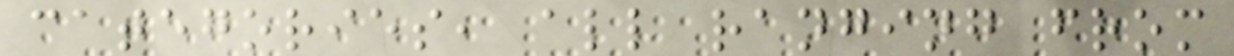categories, all ranging from
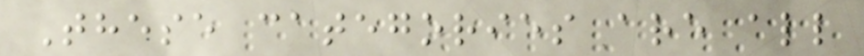These categories are all
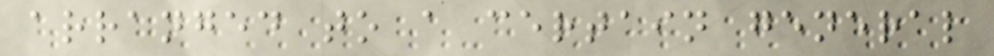arranged to a certain general
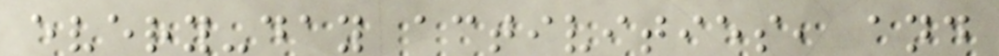every-day activities, and
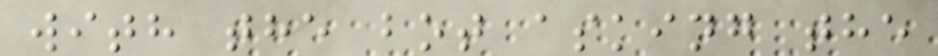with the bot asking the
